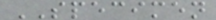SPECIMEN
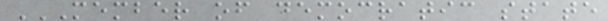MEMBER OF DEMOCRATIC STATE
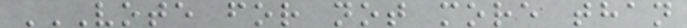VOTE FOR NOT MORE THAN
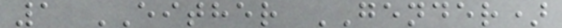1 EITHER GENDER)
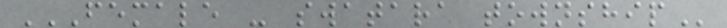FEMALE - SWATARA TOWNSHIP
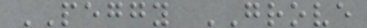PEGGY GROVE
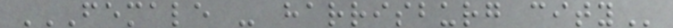FEMALE - HARRISBURG CITY
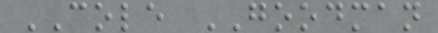COLE GOODMAN
